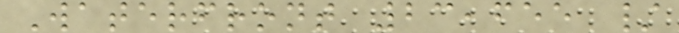Waterfront 23,655 /
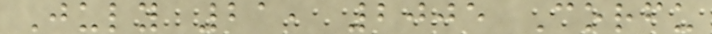July 21, 2005 Corfu
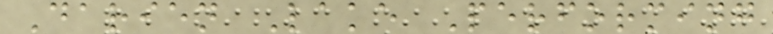Darien Lake Performing
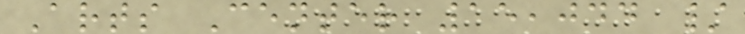Arts Center 15,044 /
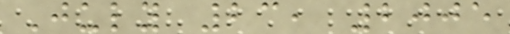July 23, 2005
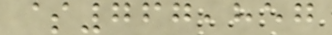$767,857
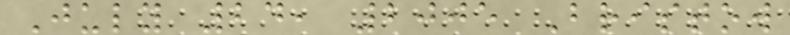July 24, 2005 Bristow
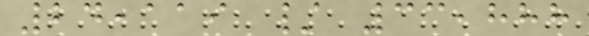24,119 / 33,888
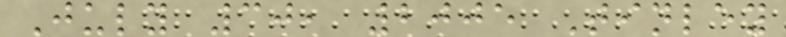July 30, 2005 Tinley
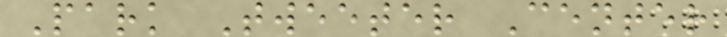Park Tweeter Center
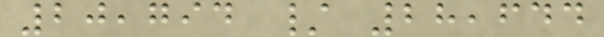20,794 / 28,644
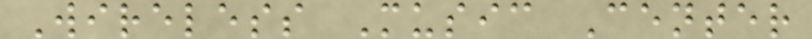Wireless Music Center
